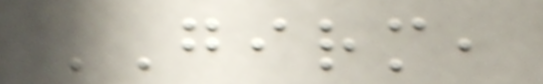GIRM,
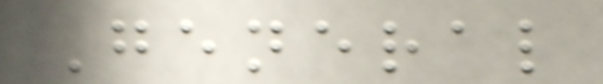General
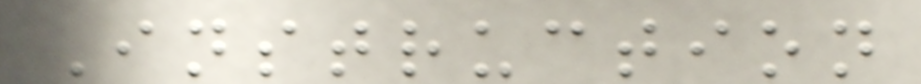Instruction
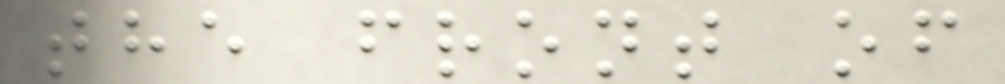the front of
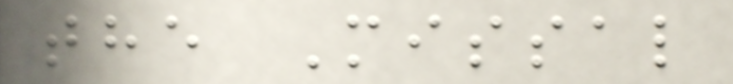the Missal
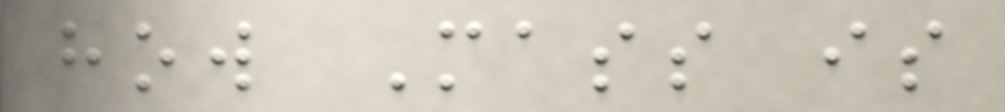how Mass is
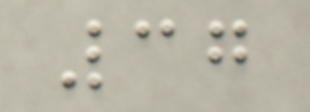37
